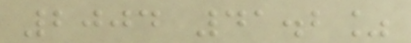2004 41.2%
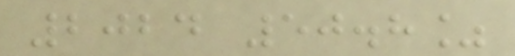2024 50.8%
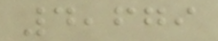4,679
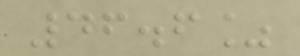46.6%
